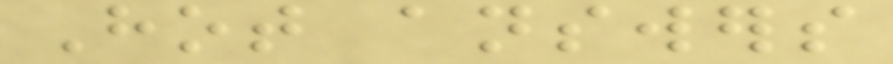Hot answers
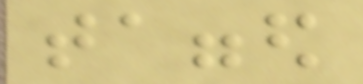tagged
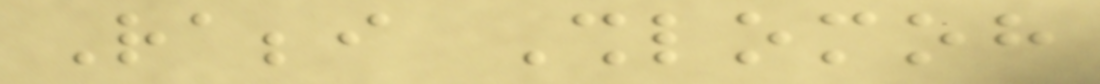Rabbi Shlomoh
